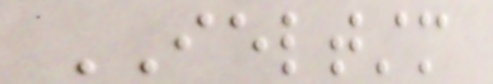IELTSTM
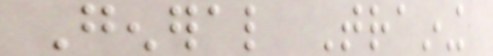General Training
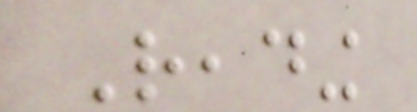Reading
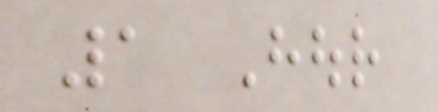1 Hour
